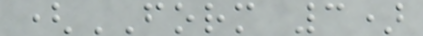(FORM 3)
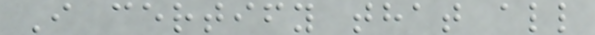I certify that all
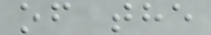of the
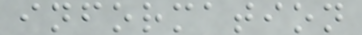information
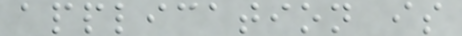application is
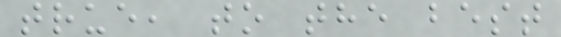true, to the best
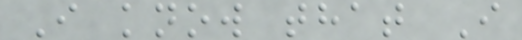I know that I
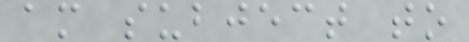am subject to
